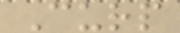Curp
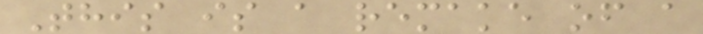This is a remake of a
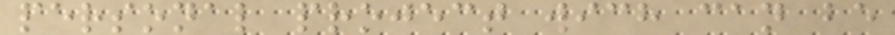personal project wich can be
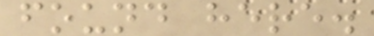found here.
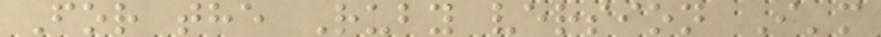For the Ruby version I'm
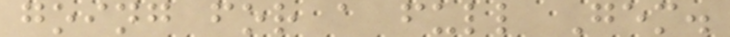going for a full Gem.
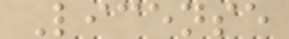License
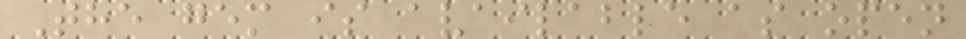The gem is available as open
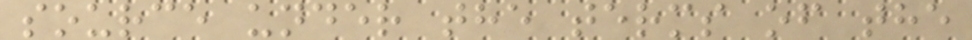source under the terms of the
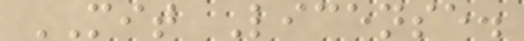MIT License.
